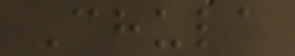Chula
